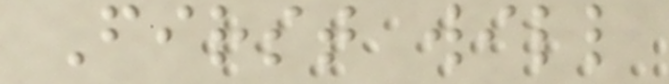First will
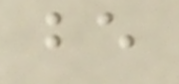be
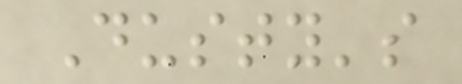Dusty's
